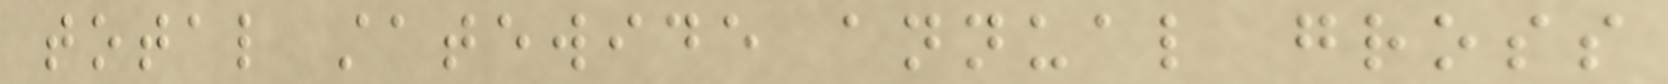total statewide annual gross
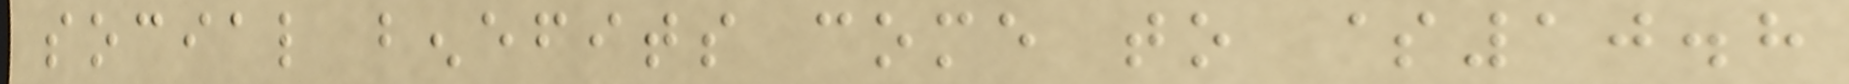social benefits come to $10.8
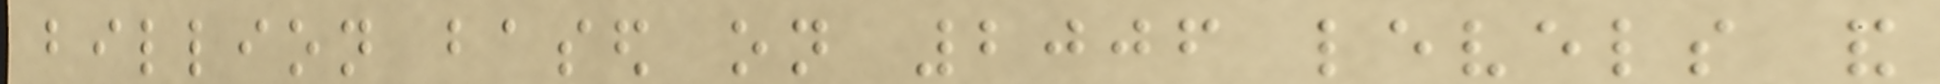billion based on 2006 levels and
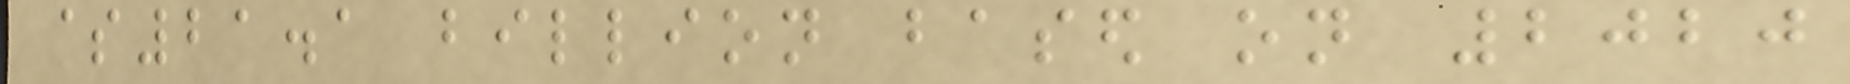$21.1 billion based on 2020
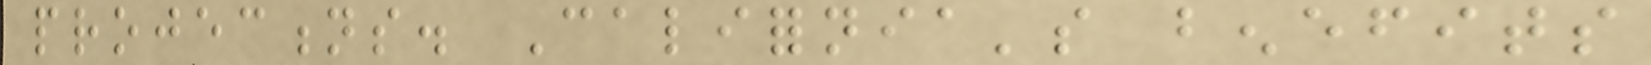projections. California's benefits
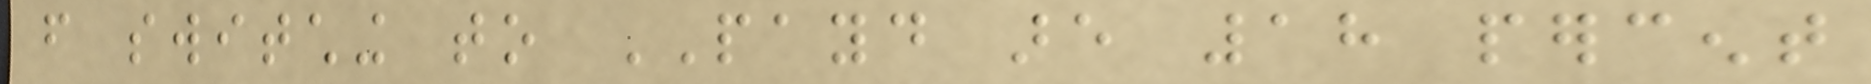from switching to PAYD are 18 percent
